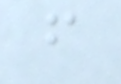f
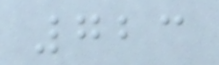723
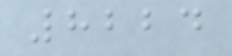8224
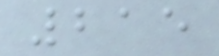215
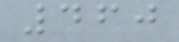460
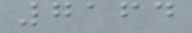7164
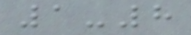1-8
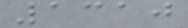1310
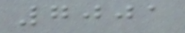7001
